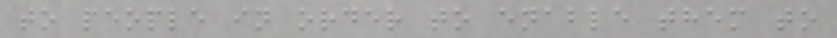to people in order to enable them to
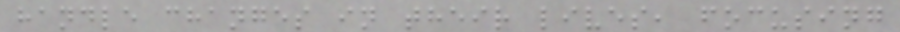handle changes in their lives, focusing
